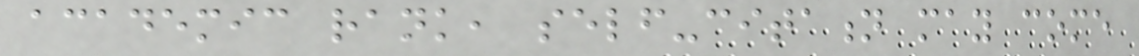academic rank, self-citation may come
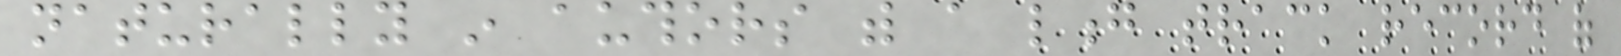naturally in authors with a long track record of
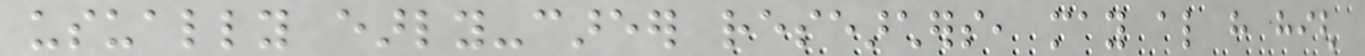usually early-career researchers, may also have high
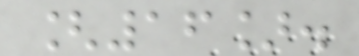[16].
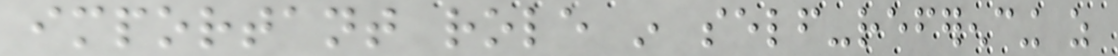important role in self-referencing as
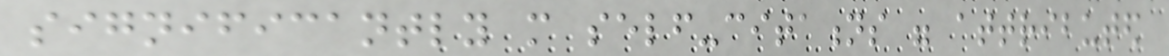significantly more self-citations were attributed
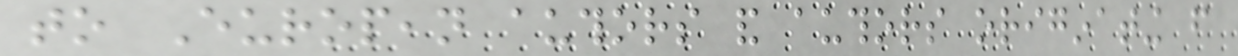to European authors and authors originating from
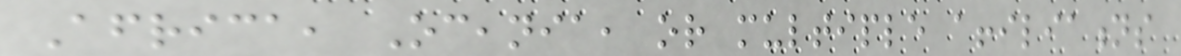Africa, Oceania, or multiple affiliations
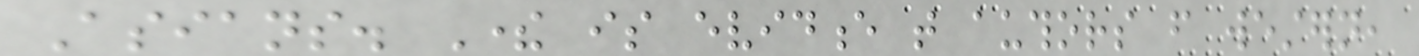Asians. There is evidence that authors from western,
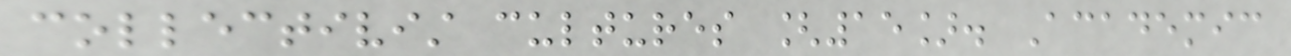collectivist cultures [15]. Academic
